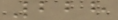228
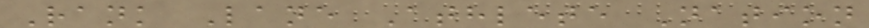Rank Lane Athlete Nation
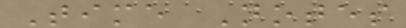Time Notes
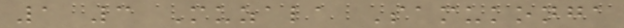1 3 Muzala Samukonga
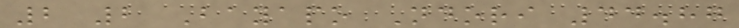2 2 Bayapo Ndori 44.87
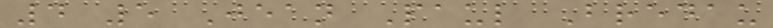4 5 Jean Paul Bredau
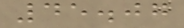45.07
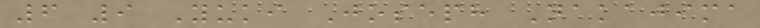6 9 Yuki Joseph Nakajima
